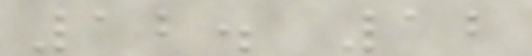12. 12
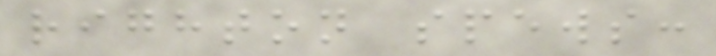righton spews:
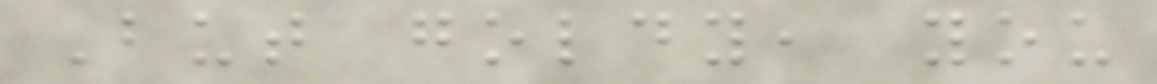But goldy, you
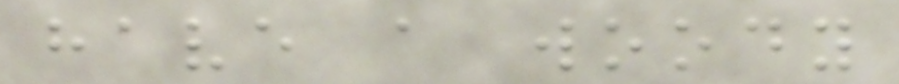have a woody
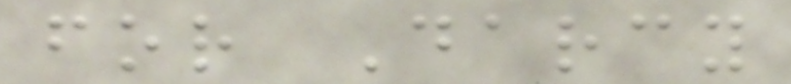for Darcy
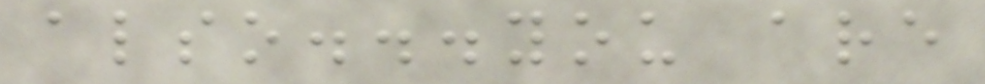also...you are
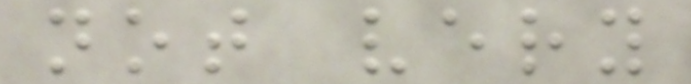not very
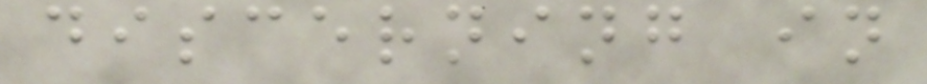discerning in
